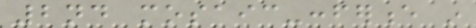2nd mosaic-conference in
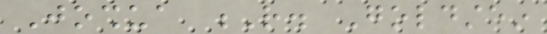Joshua R. Goldstein
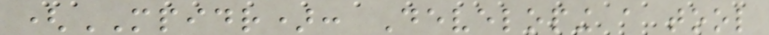(MPIDR): Developing a tool
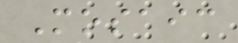Mosaic
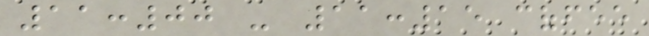11:00 - 11:15 coffee
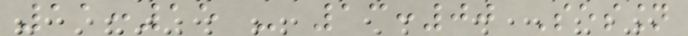11:15 - 13:00 Session
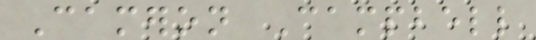Cameron Campbell
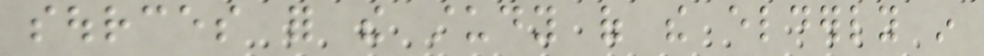sources for the study of the elderly in
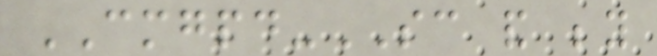CMGPD-SC and beyond
